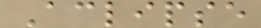Aclipse
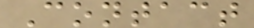Contact
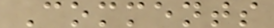Comments
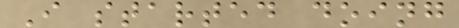I started doing
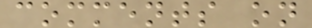comments on
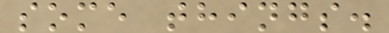some things.
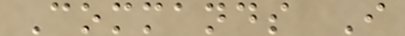Commands I
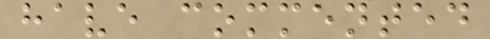have commented
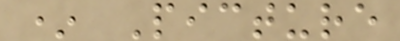* Picture
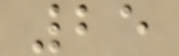25
